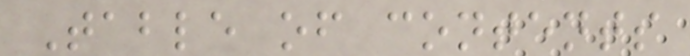Table of contents
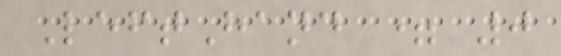LeftHand = 0
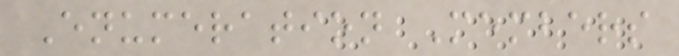Enumeration Members
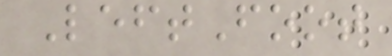LeftFoot
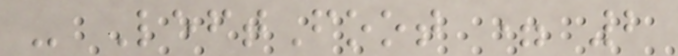- LeftFoot = 2
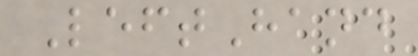LeftHand
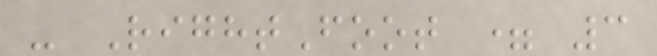- RightFoot = 3
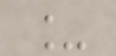_
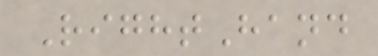RightHand
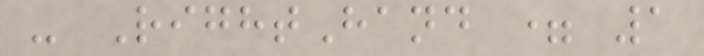- RightHand = 1
